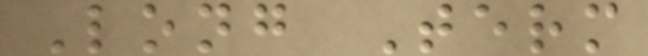Long Term
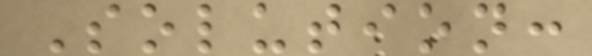Solution:
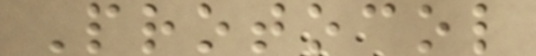Protocol
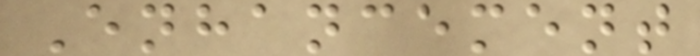Enhancement
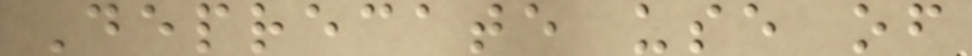Deprecate use of
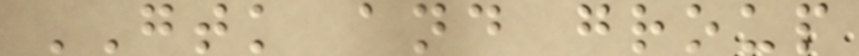GTK and group
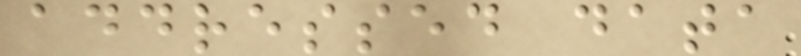addressed data
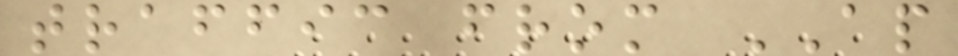traffic from AP
